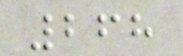268
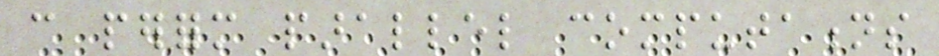can perform parallel computations
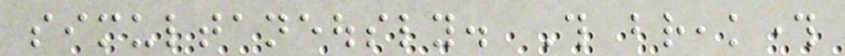simultaneously. This breakthrough
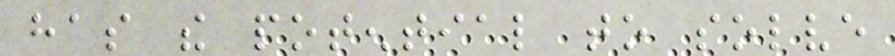has the potential to solve
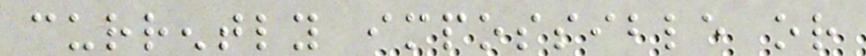currently impossible or
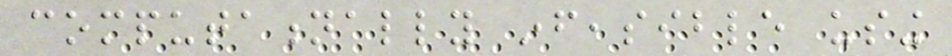computationally infeasible using
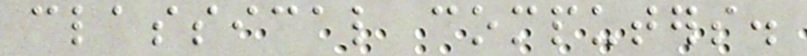classical computers.
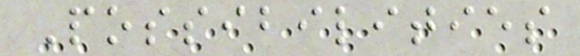Possibilities
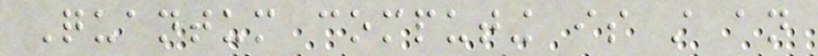Quantum computing is still an
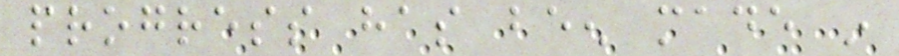progress has been made in
